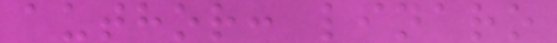author: linaro
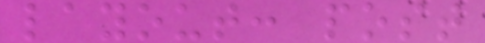layout: post
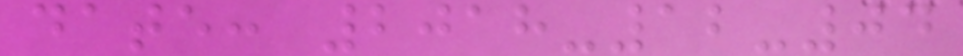date: 2018-12-04
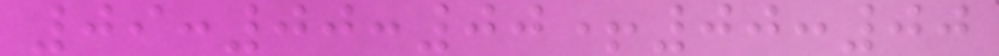09:00:00+00:00
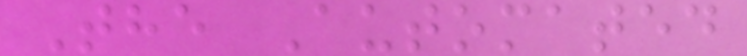The Automated
